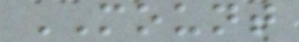MOUNT
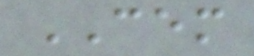CEM
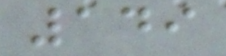149
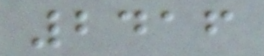2416
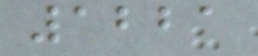1221
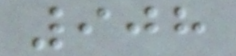908
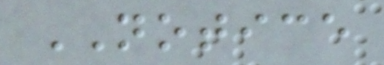NOTICE
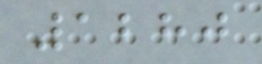1280
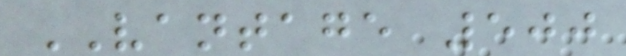VANTAGE 500
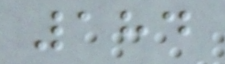184
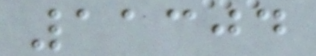11304
